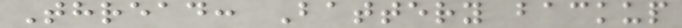Thread: Battery backup
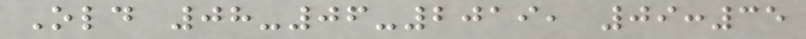Old 08-06-2019, 09:35
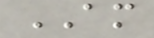AM
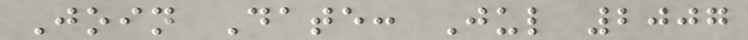Join Date: Jul 2007
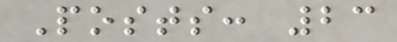Posts: 23
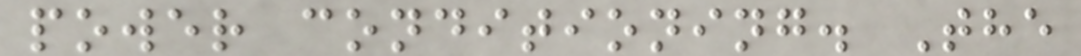power conditioning. The
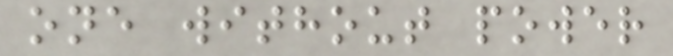one without power
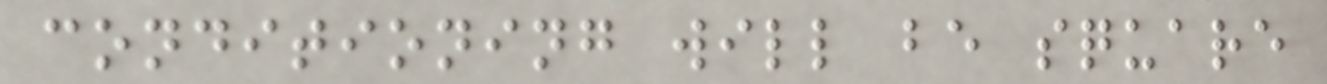conditioning will be square
